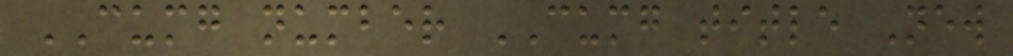CUMG number CUMG title New
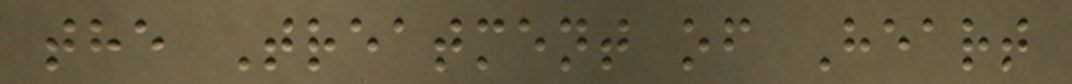the Treatment of Heart
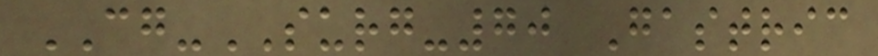CG-SURG-70 Gastric
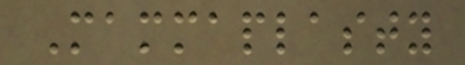Mammaplasty
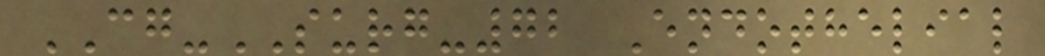CG-SURG-72 Endothelial
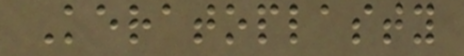Keratoplasty
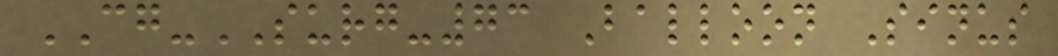CG-SURG-73 Balloon Sinus
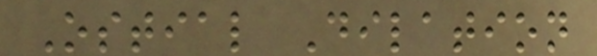Ostial Dilation
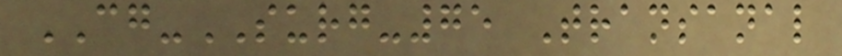CG-SURG-75 Transanal
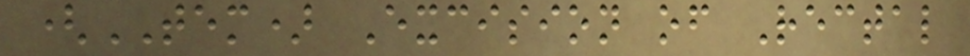(TEM) Excision of Rectal
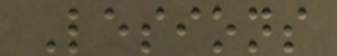Lesions
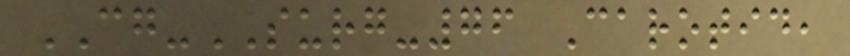CG-SURG-76 Carotid,
